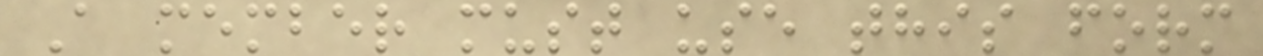A member must use this form
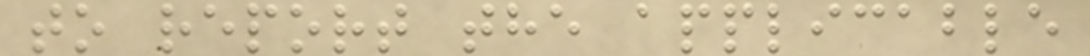to report the applicable
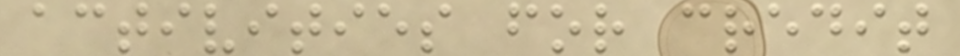activities for credit
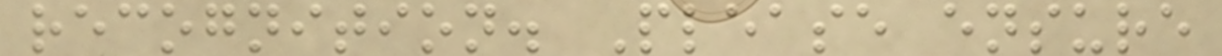recognition. Please ensure
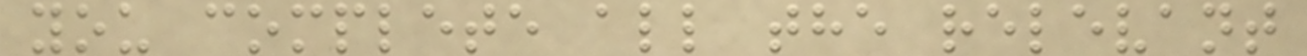you complete all the relevant
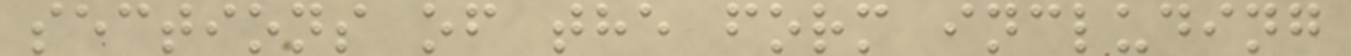sections of the form including
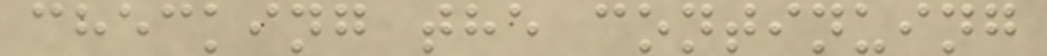checking the continuing
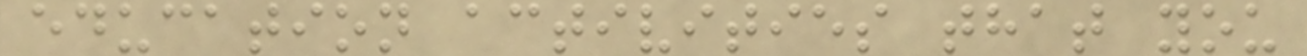education activities that you
